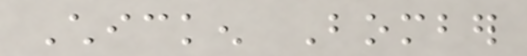Chicken Bomber
